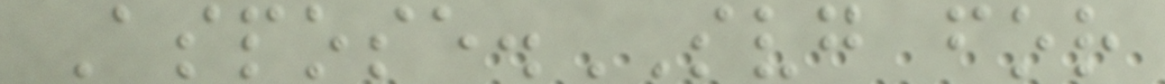Aspose.SVG for
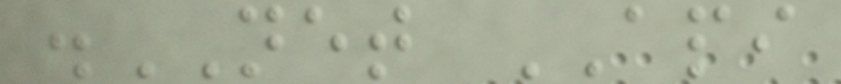.NET API
